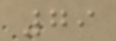79
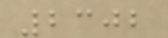2302
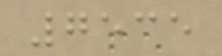7535
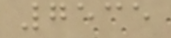7535
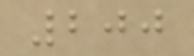200
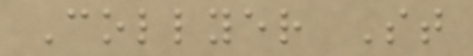Collyer St
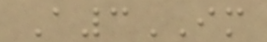A3IM
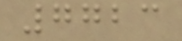7723
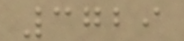3729
